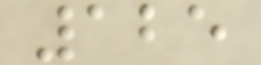125
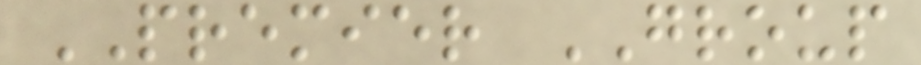PREMIER GROUP
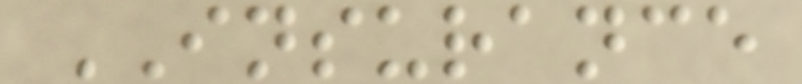INSURANCE
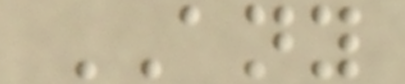ANY
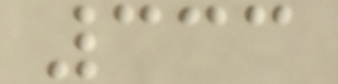333
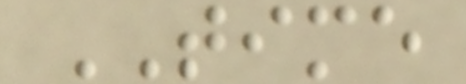TIME
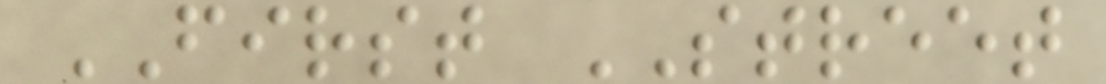FIRST STREET
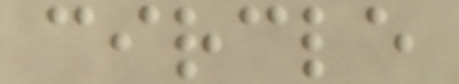circle
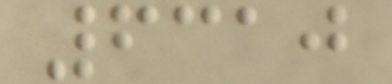6310
